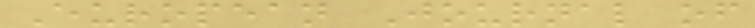European Journal of
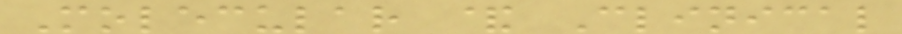Molecular & Clinical
